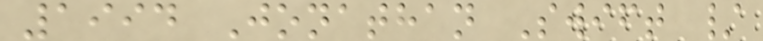1994 Jonathan Swift /
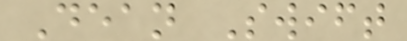Dean Swift
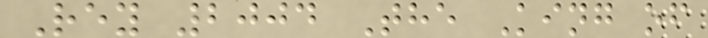Rey 2004 The King of
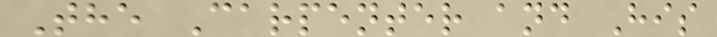The Carpenter and His
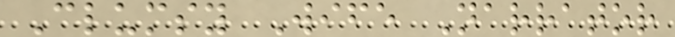Clumsy Wife Narrator
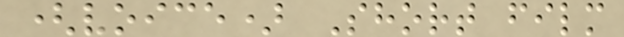(voice) Short film
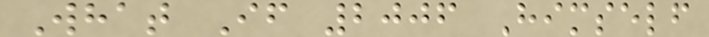What If 2006 Himself
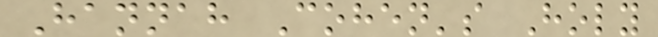Hannah Cohen's Holy
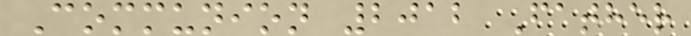Communion 2012 Father
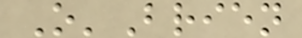O'Brien
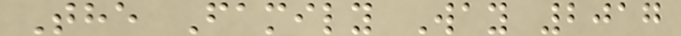The Family Way 2017
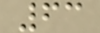63
